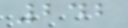242
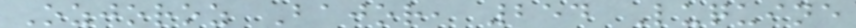Ozjoroz Bajor, 254 Luquine
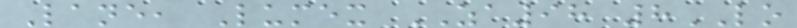Lane, Lumex ZA98 8LO
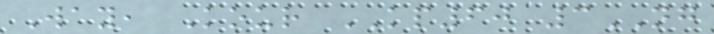Way, Kour KP60 3NG
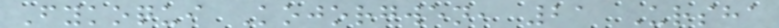Fykoqui Kojorgwen, 21 Ursha
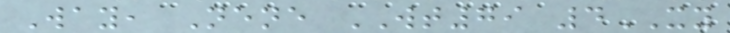Way, Nene WT79 4XY
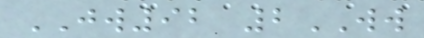JW92 2WW
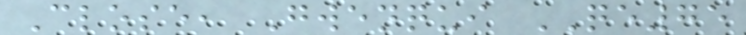Close, Gwenqui QE75
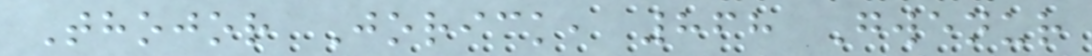Thojor Jorick, 868 Gwenur
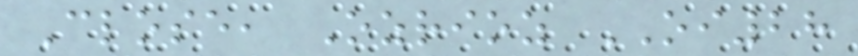Close, Ozrioz OI28
